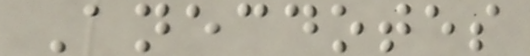Anecdotes
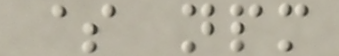$ npm
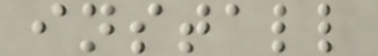install
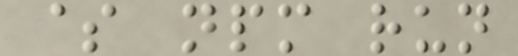$ npm run
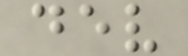dev
